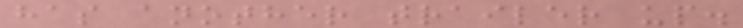has another trailer up.
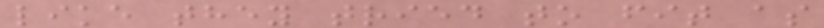like they tried to fit as
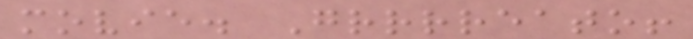movie. Grrrreato!
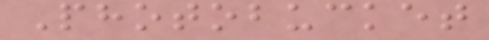Photobucket
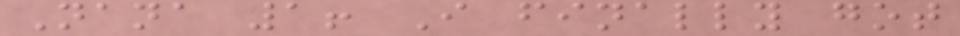Nana 1! I finally got
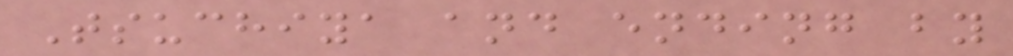Tsuchiya and ending by
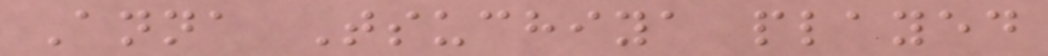Anna Tsuchiya played
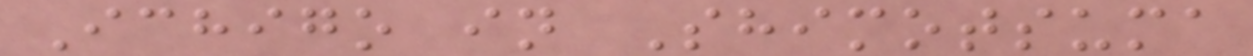Ichigo in Shimotsuma
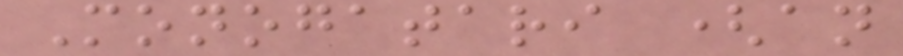Monogatari (an
